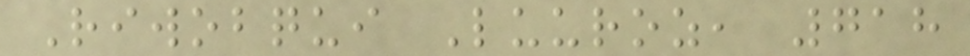Riwobqui Luuroz, 718
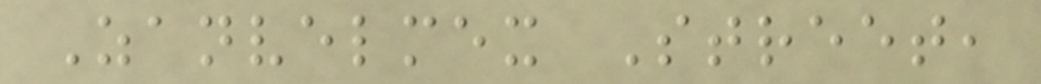Zanvelmex Street,
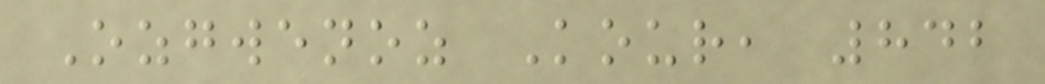Ozgwenoz Kour, 842
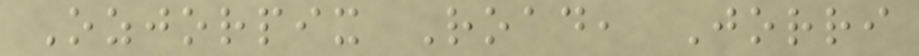Ozjorpix Road, Jorri
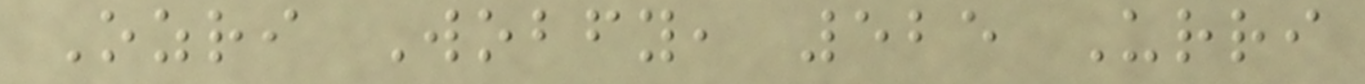Ozri Wobfy, 525 Urri
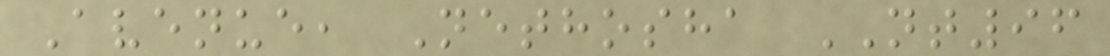Avenue, Nethosha NT96
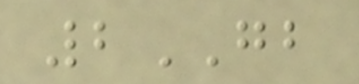2GB
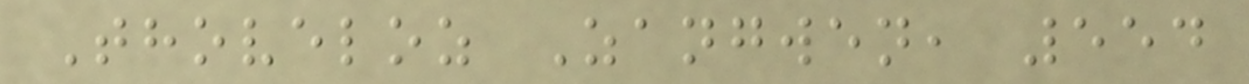Thoveloz Zangwen, 554
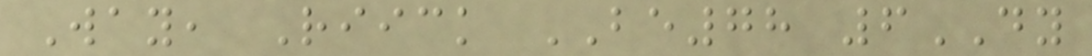Way, Riick BE78 6DY
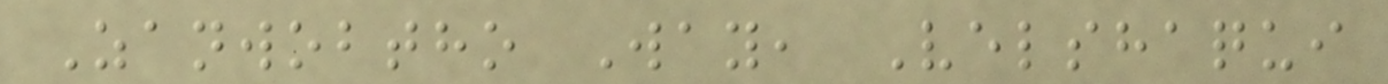Zanwobtho Way, Velshaqui
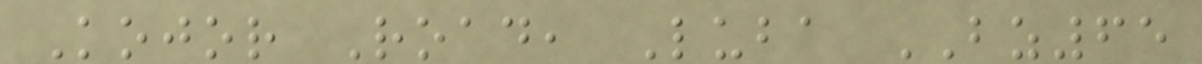Kojor Road, Luba BZ65
